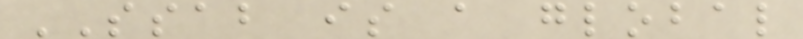SSAB is a global
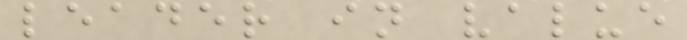leader in value
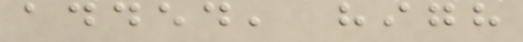added, high
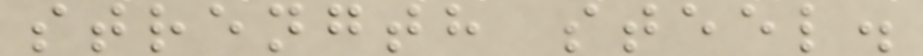strength steel.
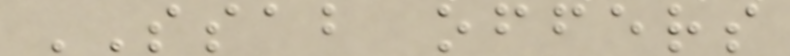SSAB offers
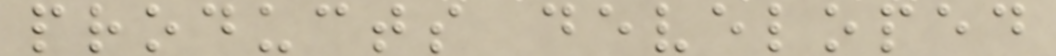products developed
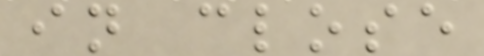in close
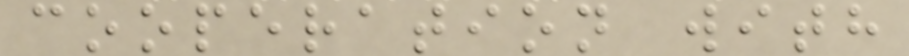cooperation with
